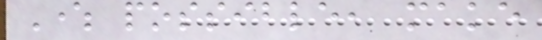Where possible, make
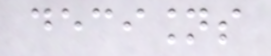decisions
